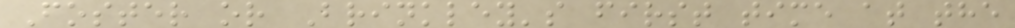Foster or Brinkley's first time at the
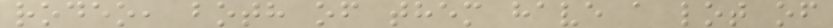rodeo, both of them have a lot of
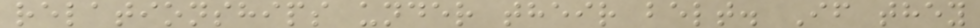relationships under their belt. If they
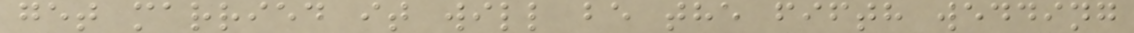get married it will be the fifth wedding
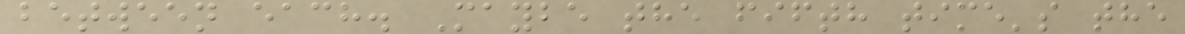between each. Maybe the fifth time's the
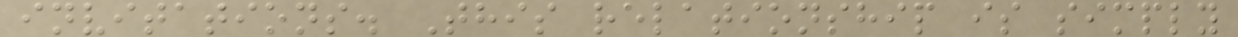invitations. This relationship is simply
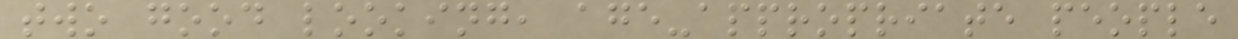two good looking, age-appropriate people
